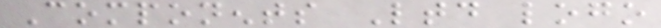Components Ltd logo
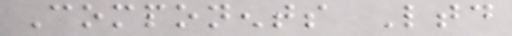Components Ltd
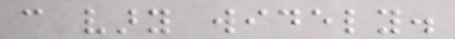can vary widely.
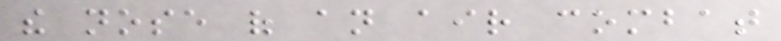the nose of an air combat
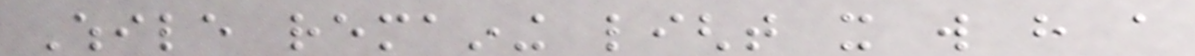While remaining light it will have a
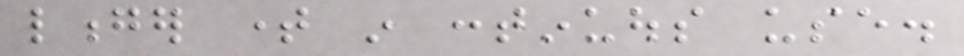longer time in continuous use.
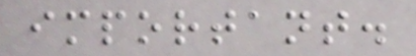important.
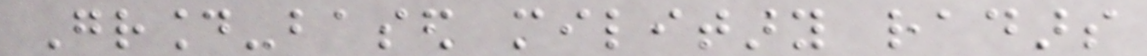Ground-based military radars
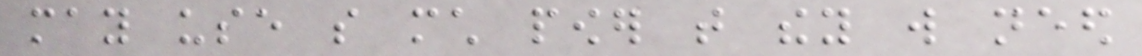may use so much power that they will need
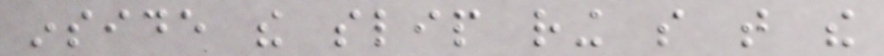inside the slip ring so that the
